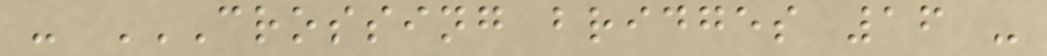- CROSSING BRIDGES 16 -
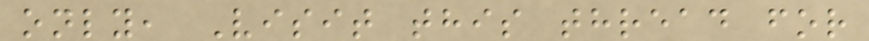only, Visit this thread for
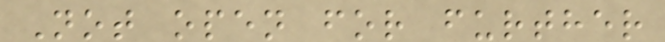Not open for further
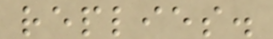replies.
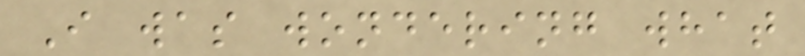I was wondering what
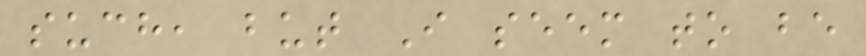such, but I seem to be
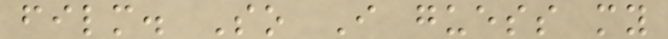film. So I guess my
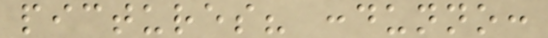pictures? :dunno:
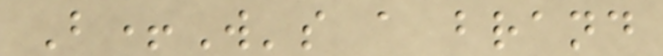B+W's a brand
